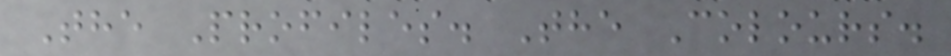The Profiles. The Colours.
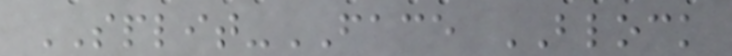SPLIT-FACE BLOCK
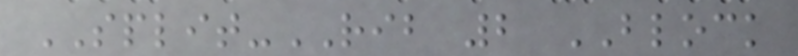SPLIT-RIB 2 BLOCK
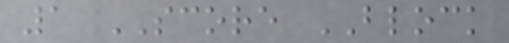1 SCORE BLOCK
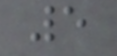5
